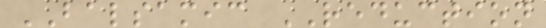BALSAMIC REDUCTION
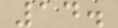14.
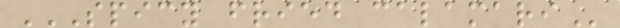SPICY FRIED CALAMARI
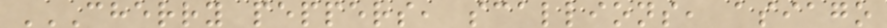CHERRY PEPPERS, SCALLIONS, ASIAGO
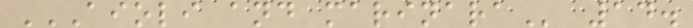AIOLI AND MARINARA 14.
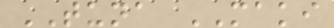TUNA MAKI
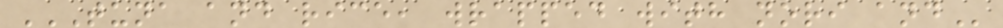TUNA AND RICE, WRAPPED WITH NORI AND
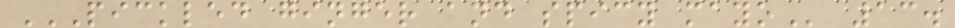PICKLED GINGER AND SPICY MAYO 13.
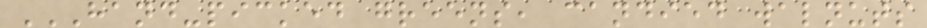HAND-PICKED GREENS, CANDIED WALNUTS
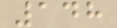148
